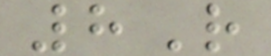8R
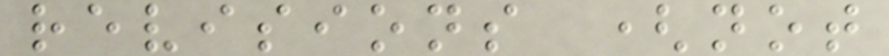revisions (not
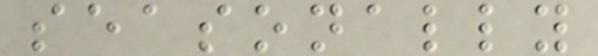seasonally
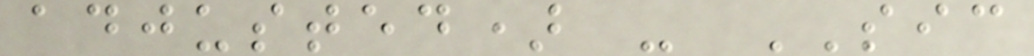adjusted) - SIC
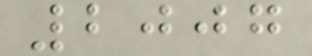2007
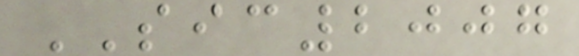SIC2007
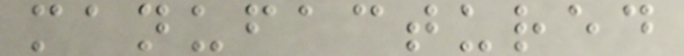manufactured
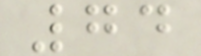74
